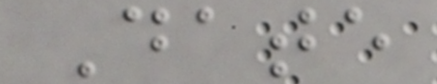Date
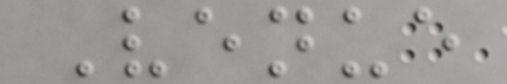Venue
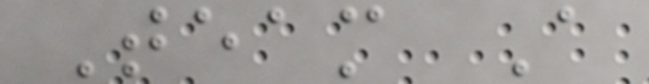Team A
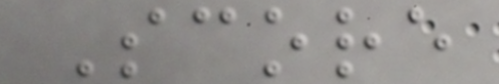Score
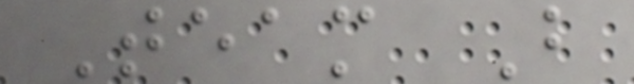Team B
